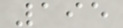195
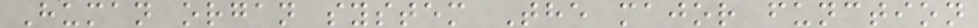Human organ system The major function
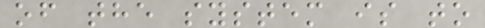of the system is to
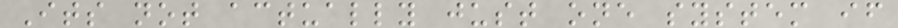Its not actually just one system if
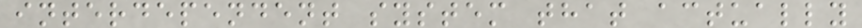interdependent system that actually
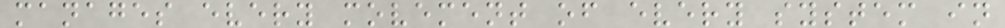manages every movement of every system in
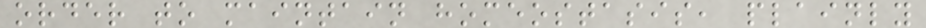order to maintain homeostasis, plainly
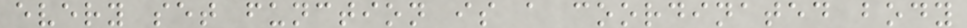every set function is a coordinated body
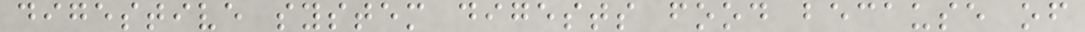digestive system digests food because of
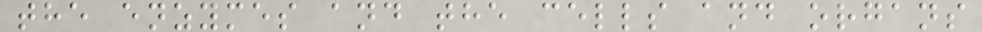the enzymes and the cells and organs
